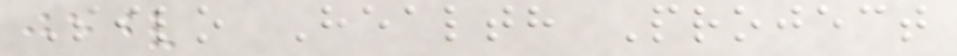Silo Health Project
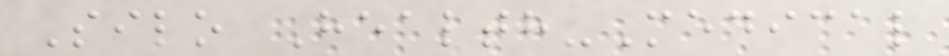Silo Health-Medical
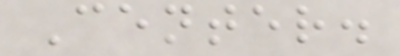Center.
